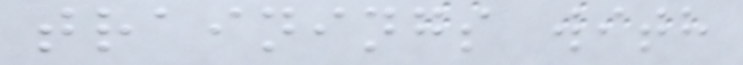trainings with
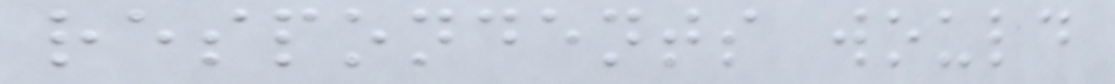respondents would
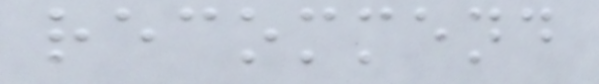recommend
